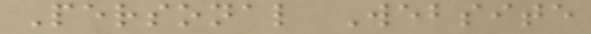Personal Website
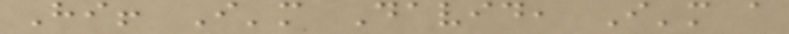Hi! I'm David, I'm a
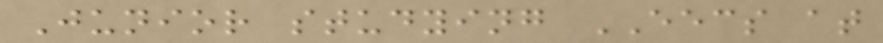Junior studying EECS at
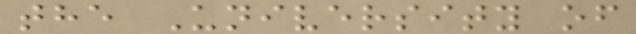the University of
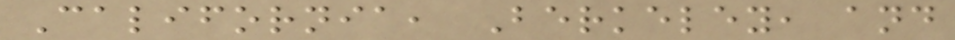California, Berkeley, and
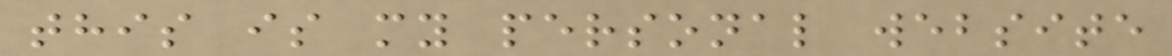this is my personal website
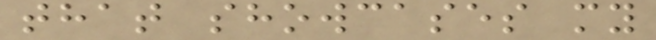that showcases my
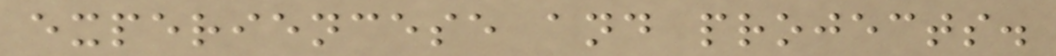experiencese and projects.
